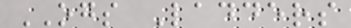OGS Ladders
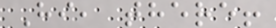Hi, there!
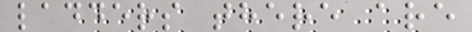ladders there are
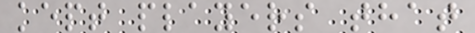kept players that
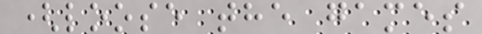(loose the games
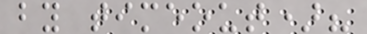by timeout)?
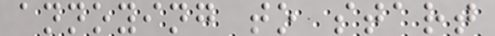annoying to start
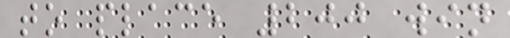to place 200 win
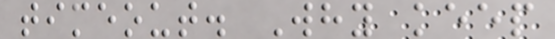timeout. Why keep
